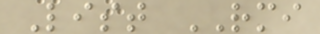List RMI
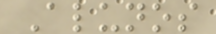Alunos
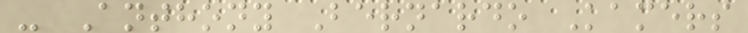- Anthony Bernardo Kamers
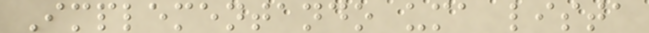Implementando uma lista
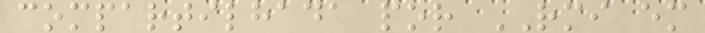compartilhada por RMI em
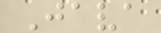Java
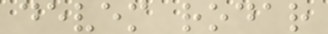devem rodar
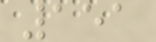151
